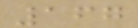167
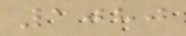1080
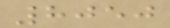8050
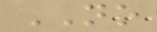NO
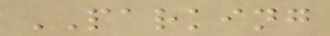PARKING
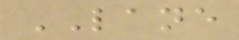LANE
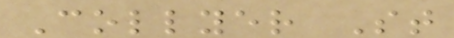Collyer St
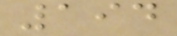194
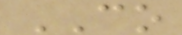CO
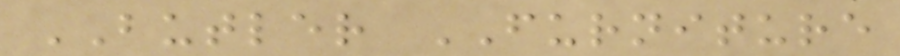BUTLER FURNITURE
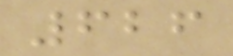626
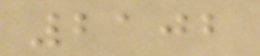2102
